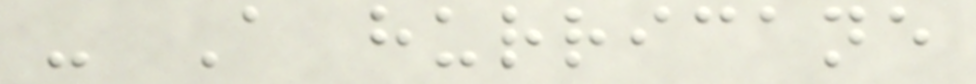- A hurricane
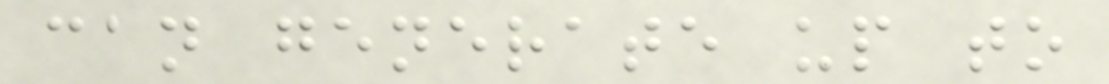can generate up to
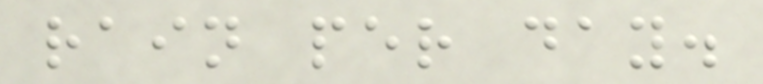rain per day.
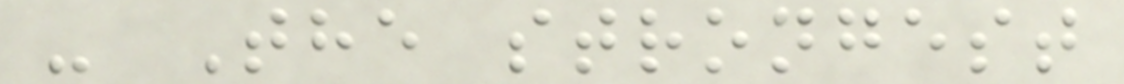- The strongest
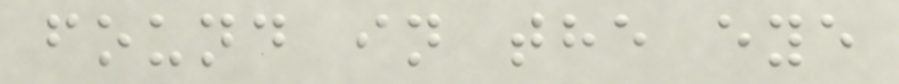found in the eye
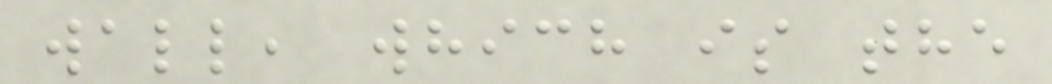wall, which is the
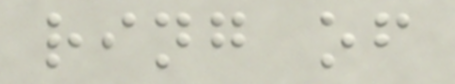ring of
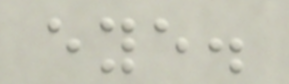eye.
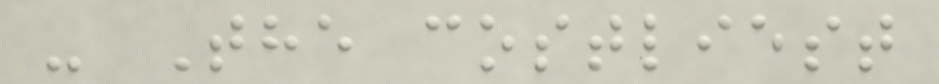- The costliest
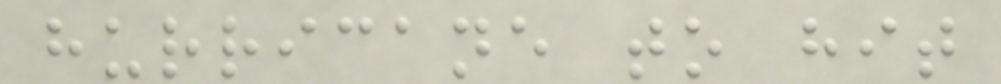hurricane to hit
